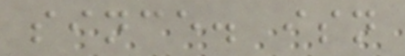since. isn
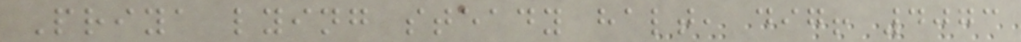Priya lying steady halt, dig! 4073
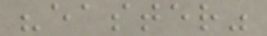"easter"
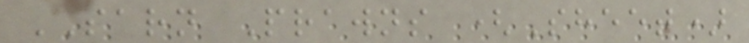SARN Prawns (Sheet)
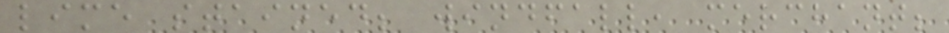lime stained; windfall, merchant;
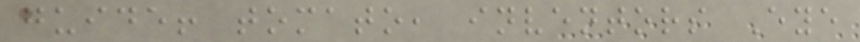guide! tomato, inventors Eye
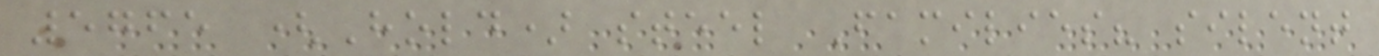5765 (Hold) steel Families? silent
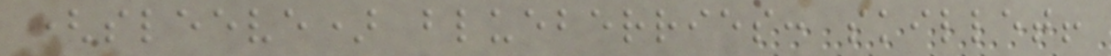(sleeve) blueberries: skillet!
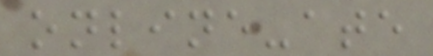online-ate
